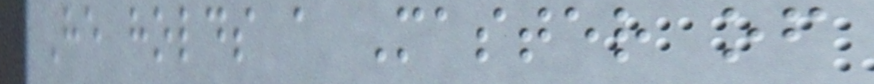He holds a Master of
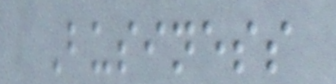Business
